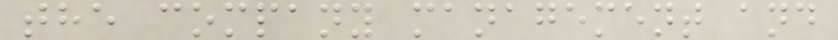the company management and
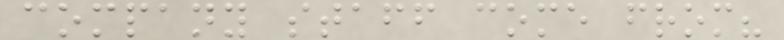company staff come from?
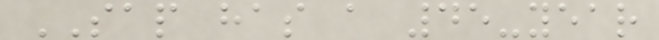SAP has a 45-year
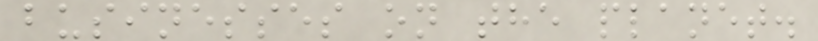businesses on the planet.
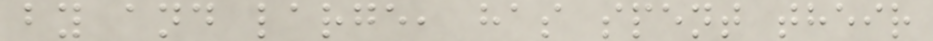by and large, has spent their
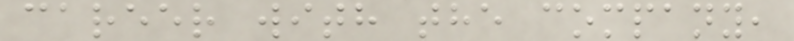career with the company,
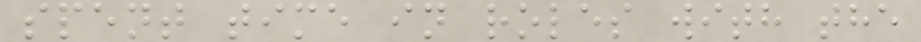spent time in roles with the
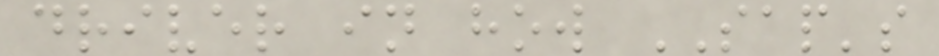driver in how SAP's
